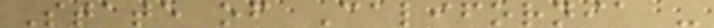State of California -
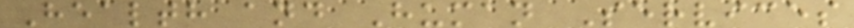Health and Human Services
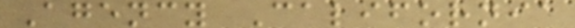Agency California
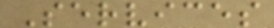Services
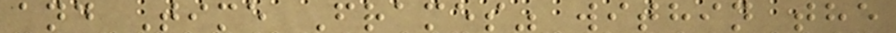and Time Frames" within the
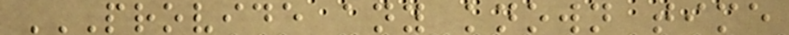PROVIDE ANY KNOWN TIME
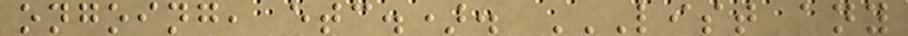ongoing, etc.). LIST ANY
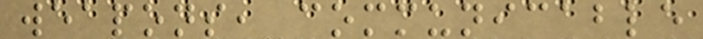weapons, communicable
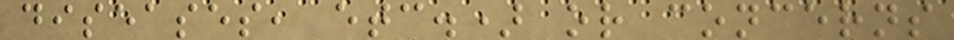diseases, etc.) or concerns
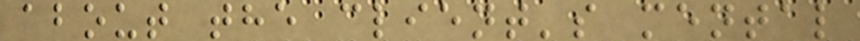about the client's mental
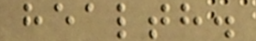health.
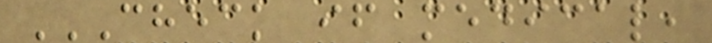CHECK IF MEDICAL,
